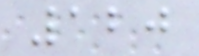120
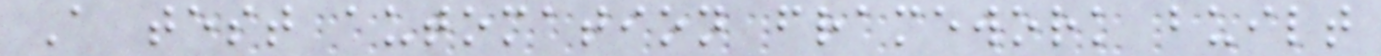A test automation framework built
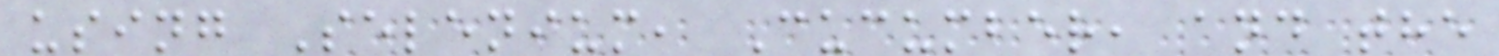using Selenium, Cucumber, and the
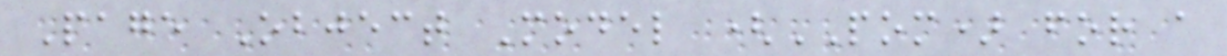Page Object Model (POM) for a
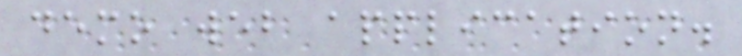demo web application.
